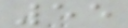55
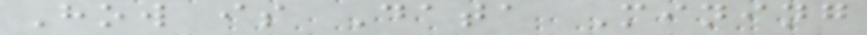How is Data Mining
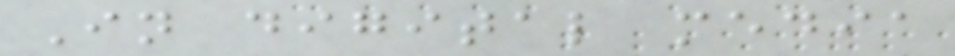In digital media
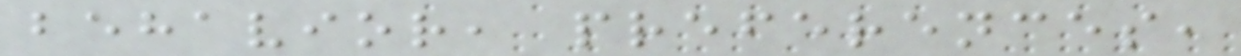behavior, preferences,
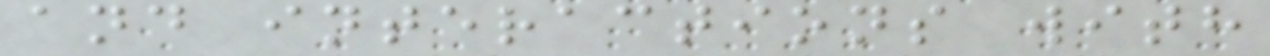and interactions with
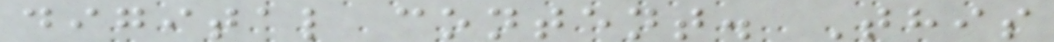digital content. This
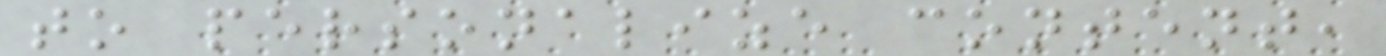to personalize content,
